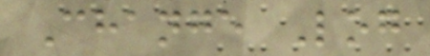Change Log
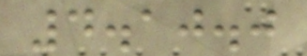4.10.0
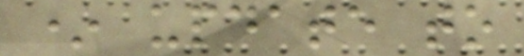* update to
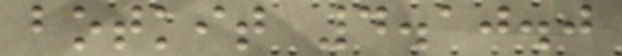botkit 4.10.0
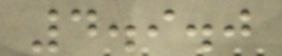4.9.0
